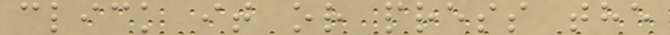click it or press the
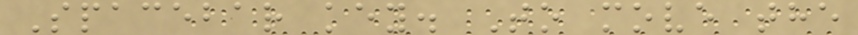Spacebar key. To move the
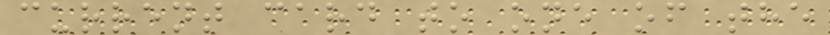current card to one of the
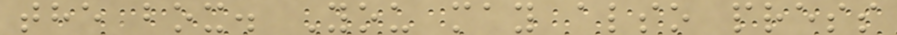the box. You may also press
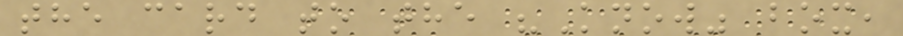the card to the "Know" box,
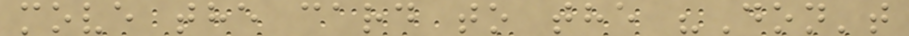move the card to the "Don't
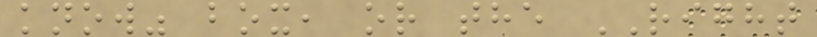know" box, or the RIGHT
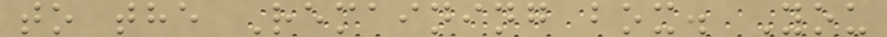to the Remaining box. You
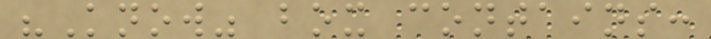"Know" box contains:
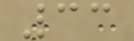33
